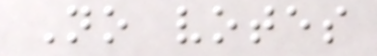No votes
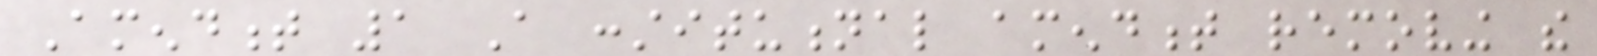Amendment 1 A constitutional amendment removing the
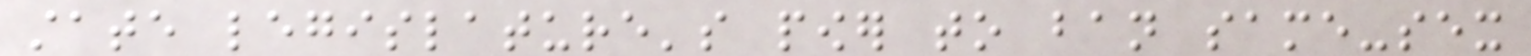state legislature's power to ban same-sex
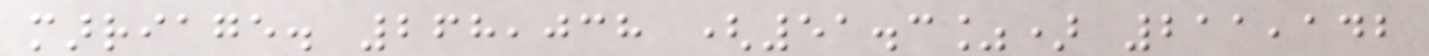marriage. 268,038 (51.3%) 211,142
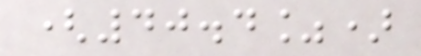(40.4%)
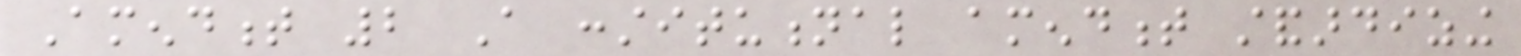Amendment 2 A constitutional amendment standardizing
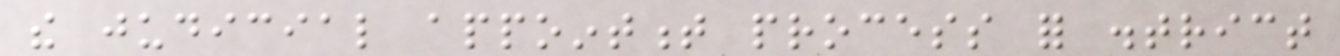the judicial appointment process for district
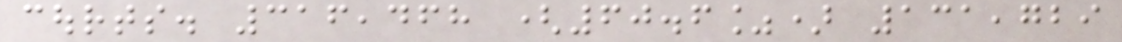courts. 316,468 (60.6%) 131,729
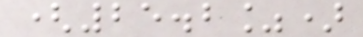(25.2%)
